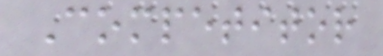Competitor
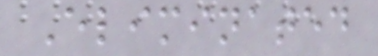Eliminated
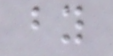by
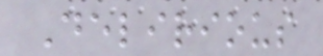Delirious
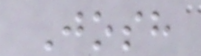Josh
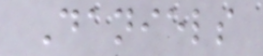Daniels
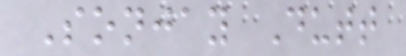Sonjay Dutt
